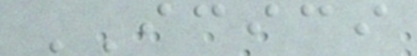ICICI
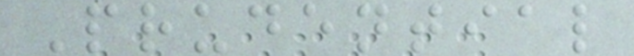Prudential
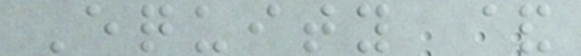Equity &
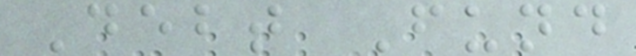Debt Fund
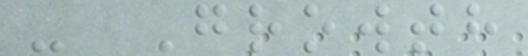- Growth
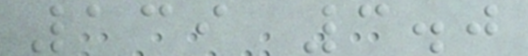139 3.0
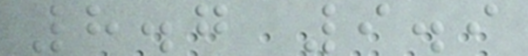8.7 9.9
